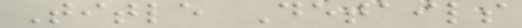Title Details
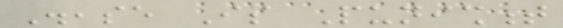Disease Is Punishment
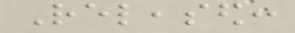Released:
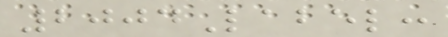2004Label:
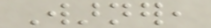Warner,
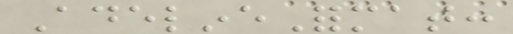AdelineFormat:
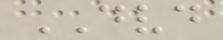DVD
